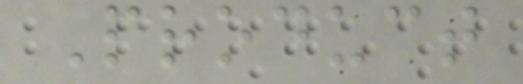Product
